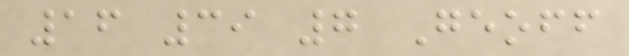16 39 7 Geoff
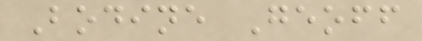Bodine Geoff
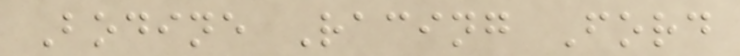Bodine Racing Ford
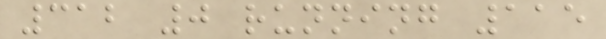312 0 running 115
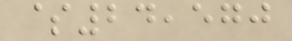$24,570
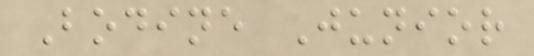Bodine Junior
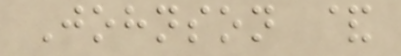Johnson &
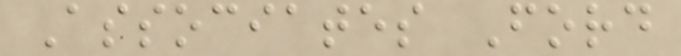Associates Ford
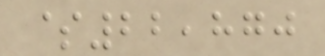$22,870
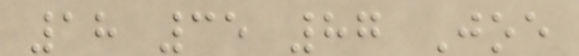18 35 87 Joe
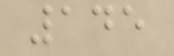145
